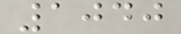1040
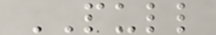PULL
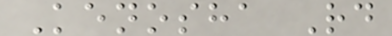Kenosha Rd
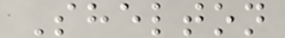Shelton
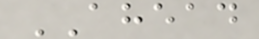AHEAD
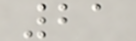21
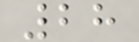28
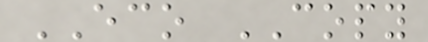ECO COPY
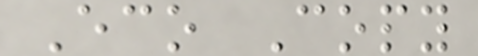Eco Copy
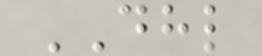DHL
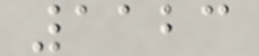1123
